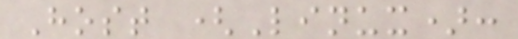Host (Linux):
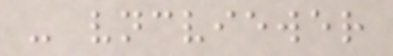- vncviewer
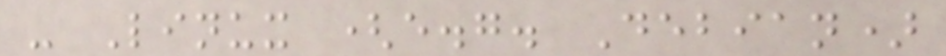- Linux (e.g. Debian)
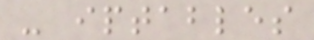- iptables
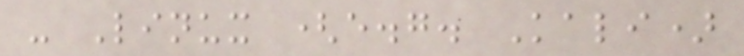- Linux (e.g. Kali)
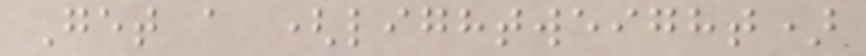Get a (lightweight)
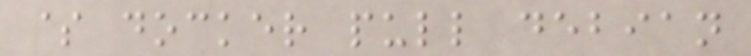$ docker pull debian
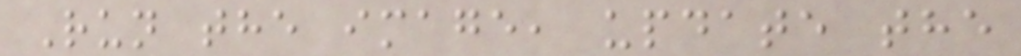Run the image, update the
